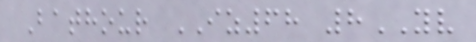Bathour IZ68 8YV
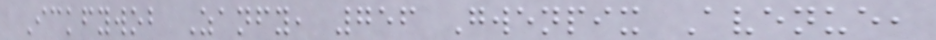Ickfywob Zanfy, 756 Gwenpix Avenue,
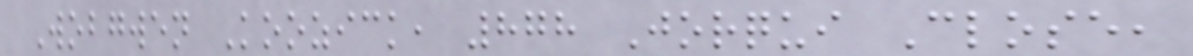Wobgwen Koozick, 878 Jorqui Close,
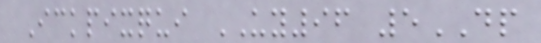Ickpixqui UY96 5DP
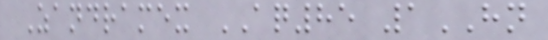Zandramex AQ85 1HN
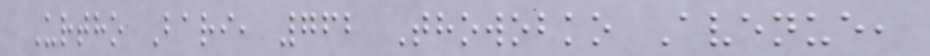Urtho Bari, 762 Thowobko Avenue,
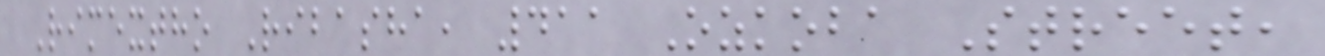Rimextho Ribasha, 411 Ozkoba Street,
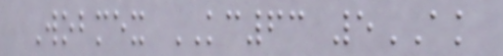Wobmex KC63 5AK
